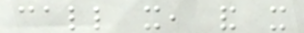call it, and it
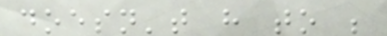doesn't have to be
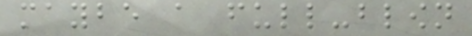maybe a full-blown
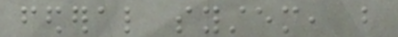federal system, but
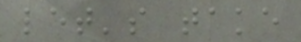let's take
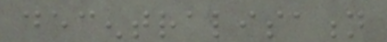decentralisation
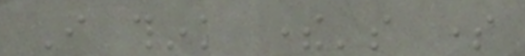I think there's some
